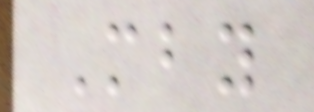Mby
